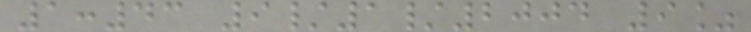1:43 9/1/2004 9%
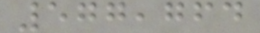577,764
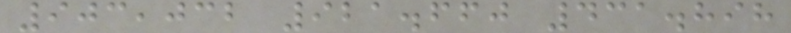903,032 921.660 431.898
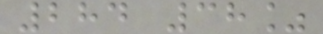284 38%
